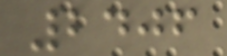2406
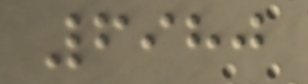6980
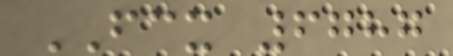FCX 6787
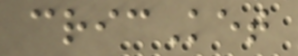cricKet
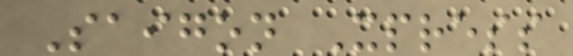Saigon Xpress
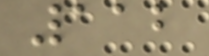112
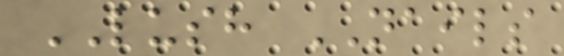LUSH NAILS
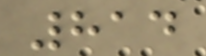814
